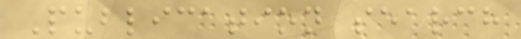Publication search
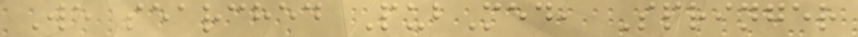We searched PubMed, Springer
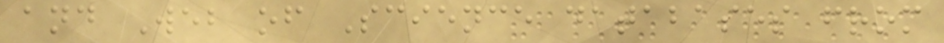and Web of Science databases from
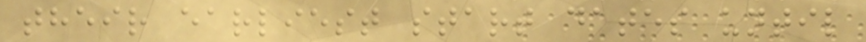their earliest start dates until
